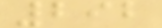292
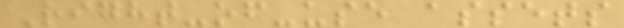Right-of-use assets
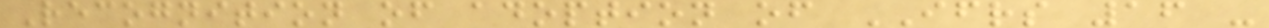Recognition of adoption of IFRS 16 -
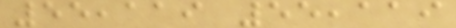55,119 55,119
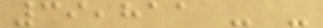39,811 - -
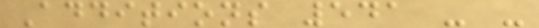Additions 541 - -
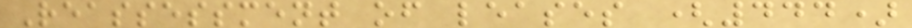Reassessment of leases (444)
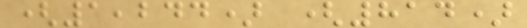(1,244) (814)
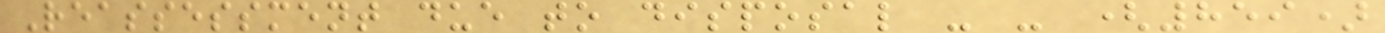Reassessment due to disposal - - (859)
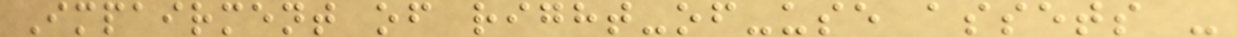Impairment of right-of-use assets -
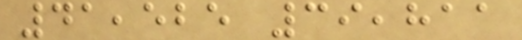41,525 39,811
